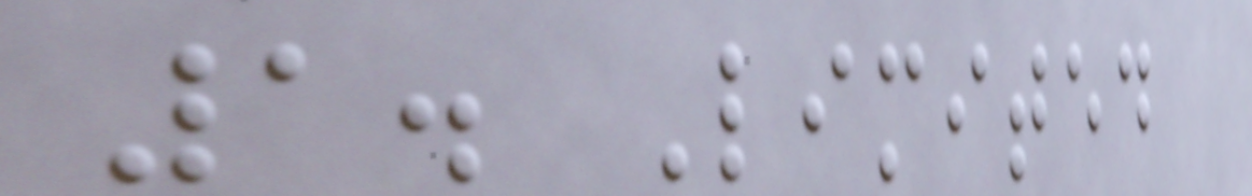1. Limited
